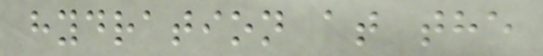hydration at the
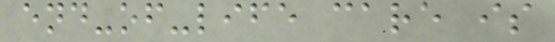end-of-life care is
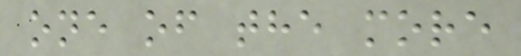one of the more
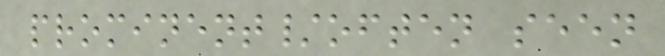prominent/often seen
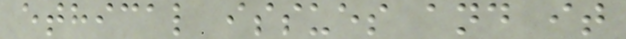ethical issues and it
